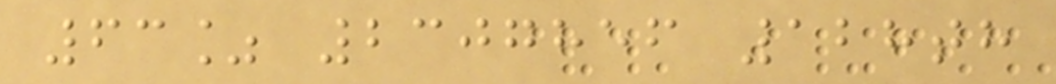63% 2307856 128th
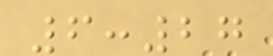6:27
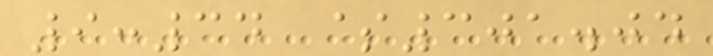9:34 $301.04
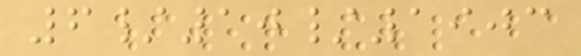6/10/1903
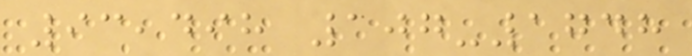93,498 107-1748
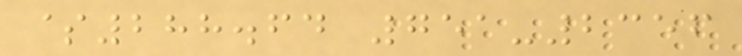$288.64 751-2356
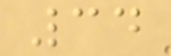34
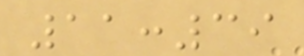11:39
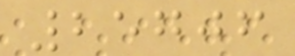25706
